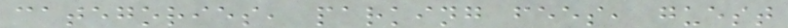categories, parking fees, guest
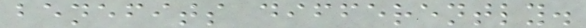benefits differently.
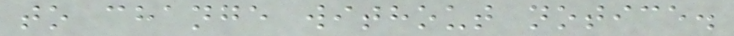to change without notice.
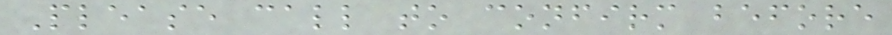Please call to confirm before
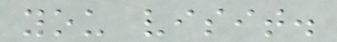you visit.
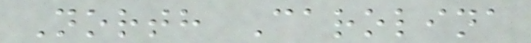North Carolina
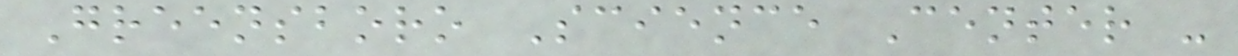Greensboro Science Center -
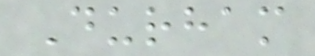Durham
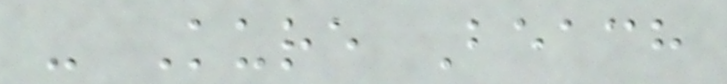- Kure Beach
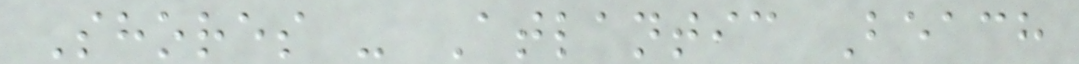Shores - Atlantic Beach
